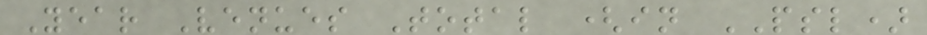Year Venues Total (in PSL)
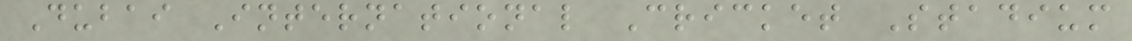Dubai International Cricket Stadium
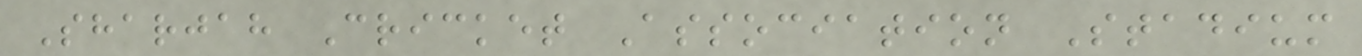Sharjah Cricket Association Stadium
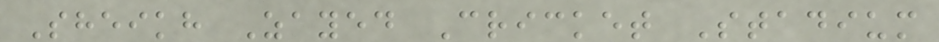Sheikh Zayed Cricket Stadium
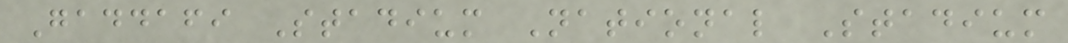Gaddafi Stadium National Stadium
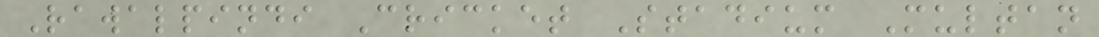Rawalpindi Cricket Stadium Multan
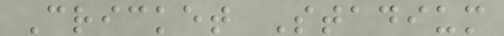Cricket Stadium
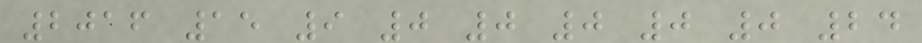2016 15 9 0 0 0 0 0 24
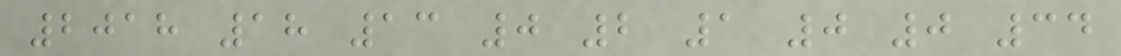2018 18 13 0 2 1 0 0 34
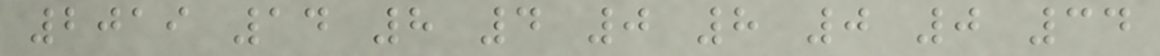2019 14 8 4 0 8 0 0 34
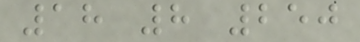18 8 250
